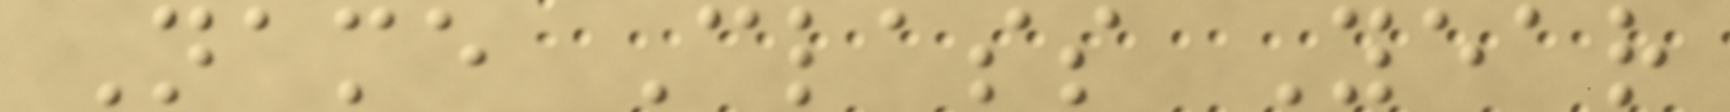Name Class Year
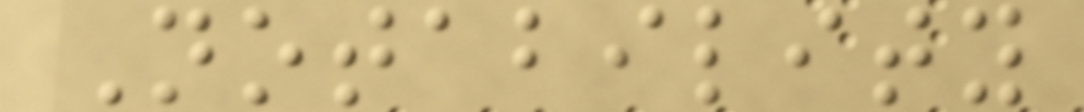Notability
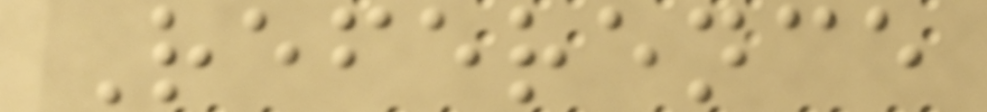Reference
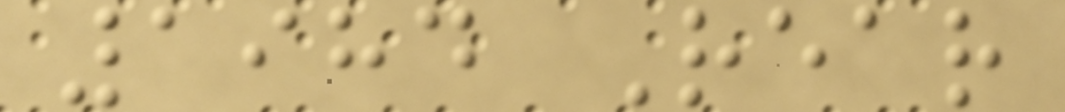1984 Rear
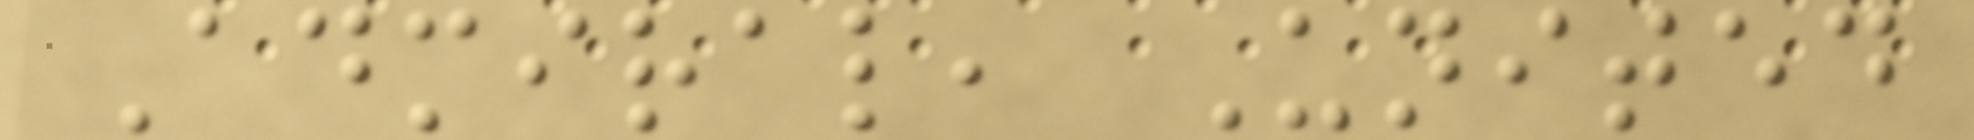Admiral, United
